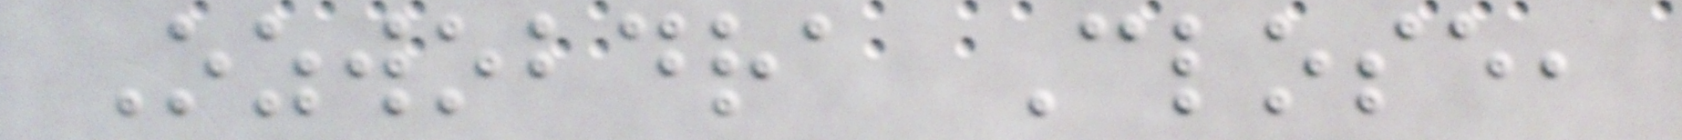Ozwobdra Close,
